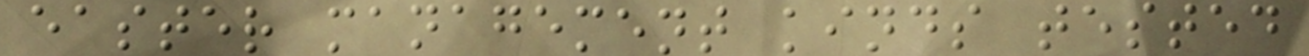easter management kinds tested
